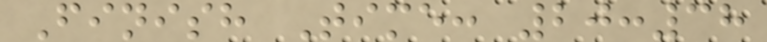Finish Time: 20:38
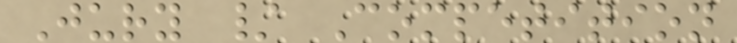Jury / Competition
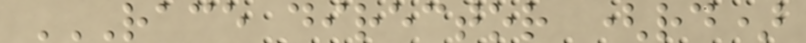RACE DIRECTOR (RD)
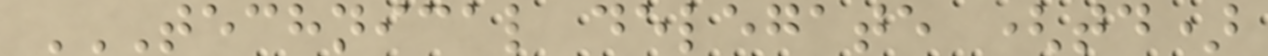TECHNICAL DELEGATE (TD)
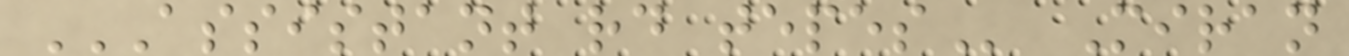ASSISTANT RD TEPES Miran
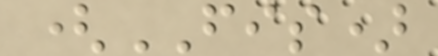(FIS)
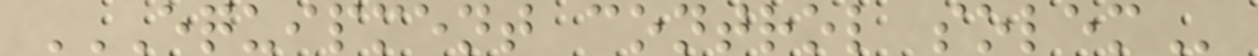EQUIPMENT CONTROL SOLEM
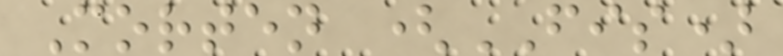Morten (FIS)
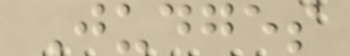Judges
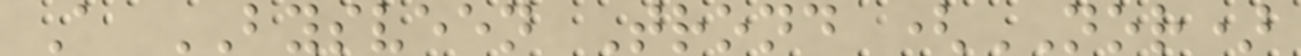A BYSVEEN Trond (NOR)
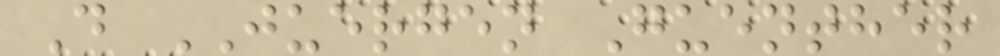D JUERGEN Guenther
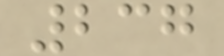237
